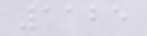1125
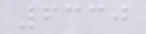6330
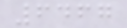6467
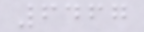6467
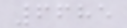6685
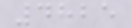4825
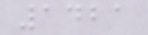1421
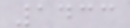1433
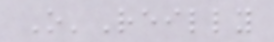O'Reilly
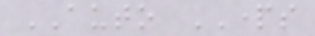AUTO PARTS
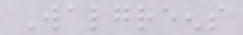Walgreens
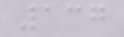137
